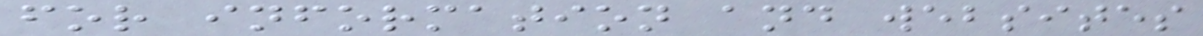for information and websites
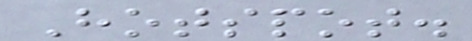Hotspot.
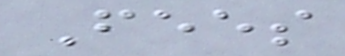Fees
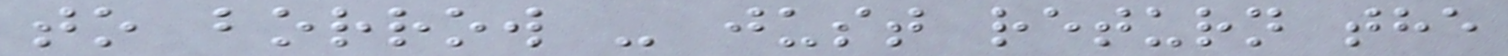to borrow - just return the
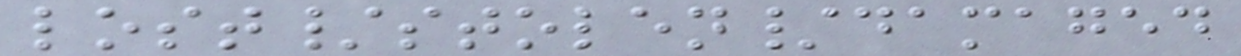lost/stolen/damaged
